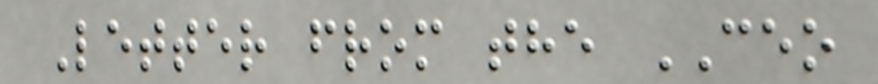Letter from the CEO
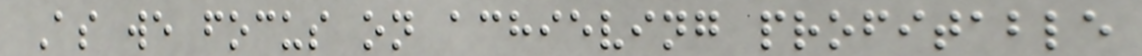As we focus on achieving profitable
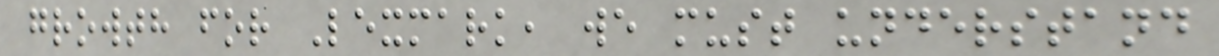growth for Lexmark, we must understand
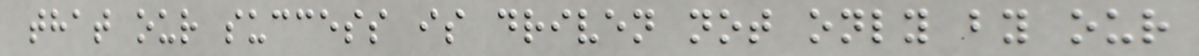that our success is driven not only by our
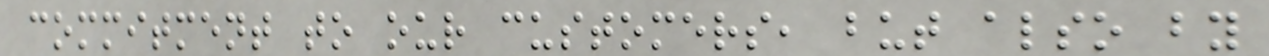commitment to our customers, but also by
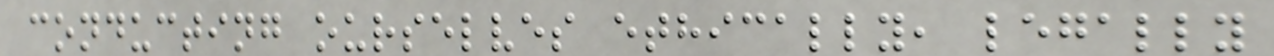conducting ourselves ethically, legally
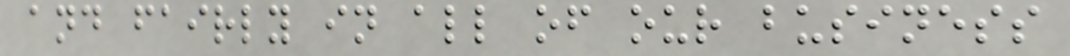and fairly in all of our business
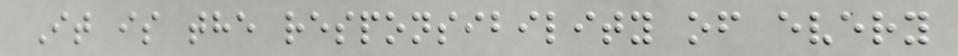It is the responsibility of every
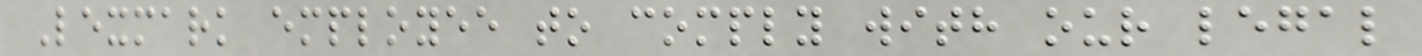Lexmark employee to comply with our legal
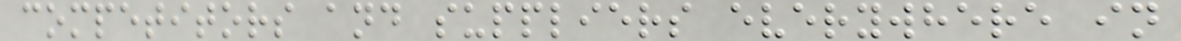competitors and suppliers everywhere in
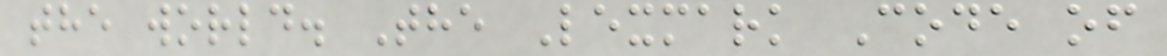the world. The Lexmark Code of
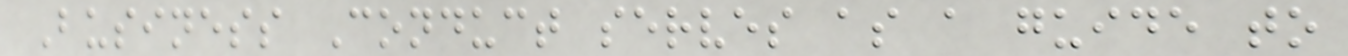Business Conduct serves as a guide to
